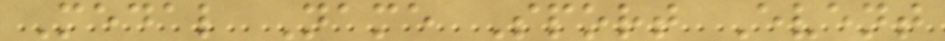Medal Name Sport Event
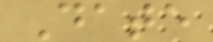Date
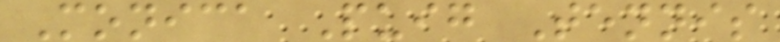Monica Puig Tennis
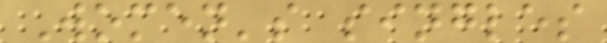Women's singles
